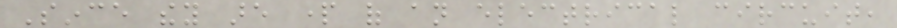Since they are part of an electrical circuit,
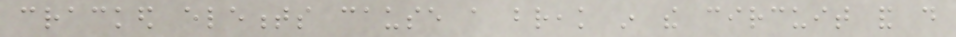cracked elements cause a break in the circuit and do
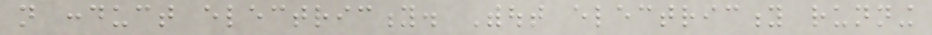not conduct electricity. Without electricity running
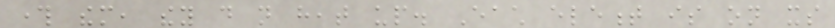through them, they do not heat up. Each element is on its
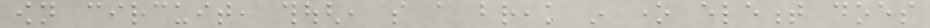own circuit, though, so a break in one element does
